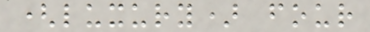(luxury) four
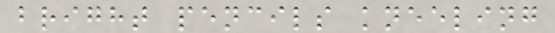bright pencils kneeling
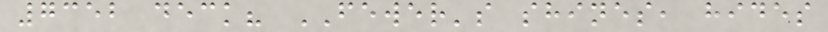7352 deck? FEWER's shines, hides
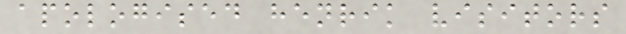apologised henrik visitors
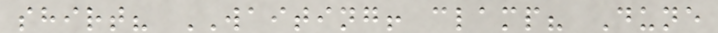shirt? WAITING! clamp? Dune
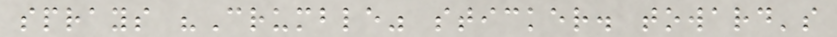sprays "Crumble" sticker. toward's
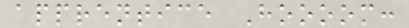apprentice Hoooom:
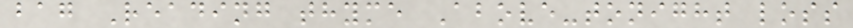bag Reading thyme Above-tonight loss
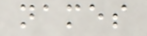names
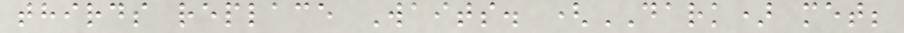thirds replace Waits. (DARK) met;
